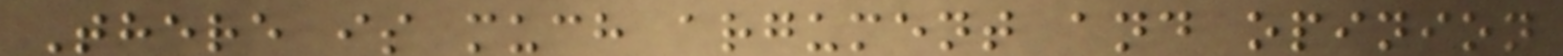There is much argument and opinion
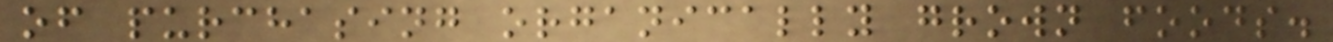of purchasing organically grown foods.
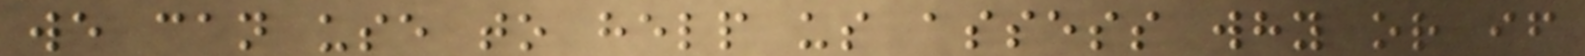we can use to help us assess why or if
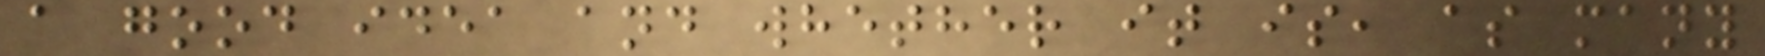a good idea and whether it is, as many
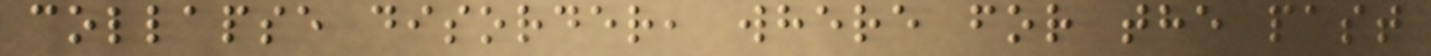collapse disorder, where for the past
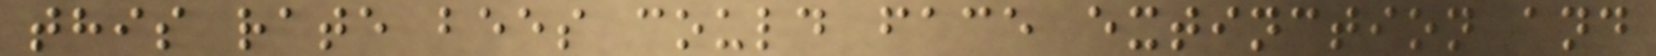this rate bees could face extinction and
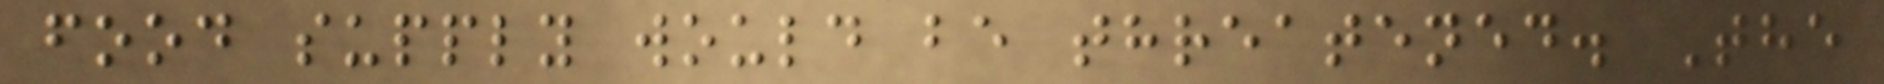food supply would be threatened. The
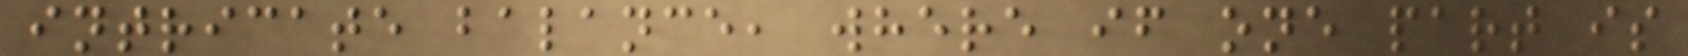intricate balance, where if one part is
